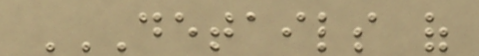DETAILS OF
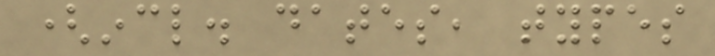(incl. dates, types
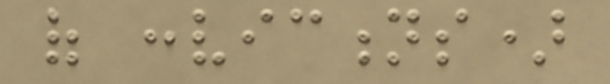of convictions)
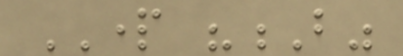PART "B"
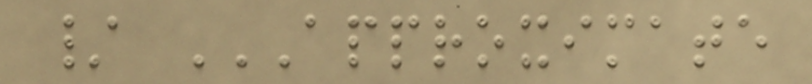/ APPROXIMATE
